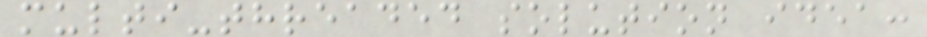multi-threaded solution idea:
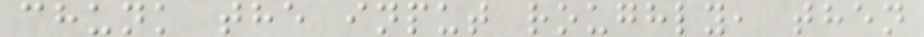chunk the input roughly, then
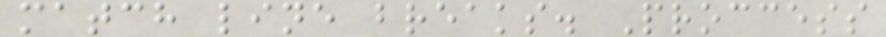match line breaks. Proccess
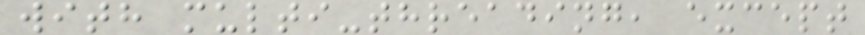with multi-threading, except
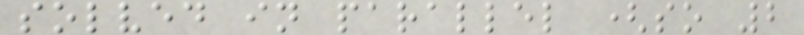solved in parallel (so 2
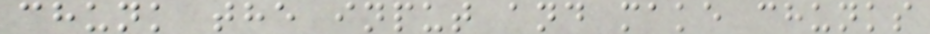chunk the input and make chunks
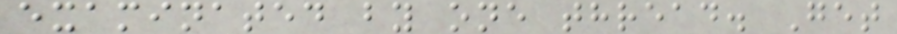examinated by one thread. Get
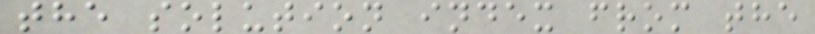the solution index from the
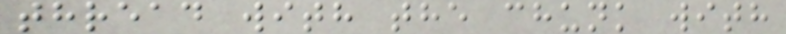thread with the chunk with
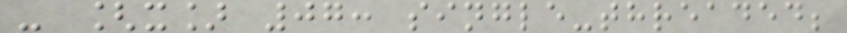- [x] 07: single-threaded;
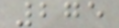275
